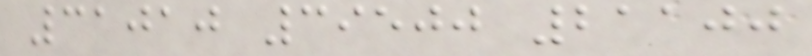31010 39500 21100
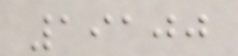19100
